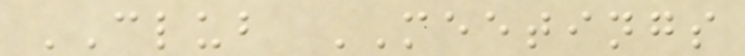CLUB MEETINGS
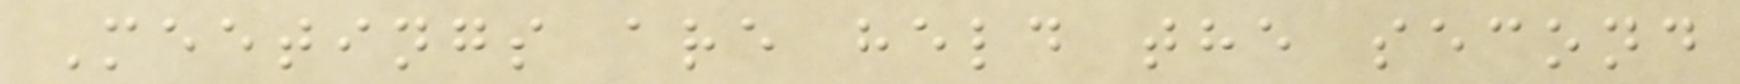Meetings are held the second
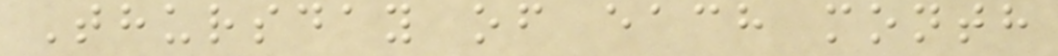Thursday of each month
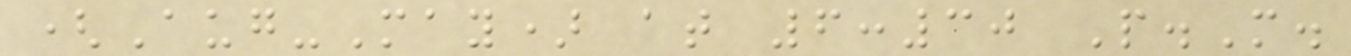(Aug-May) at 6:30 P.M.
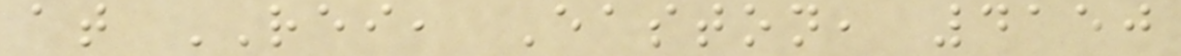at REI, Easton, 4150
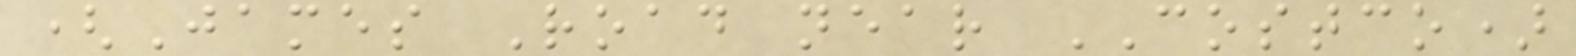(James Road near COSTCO)
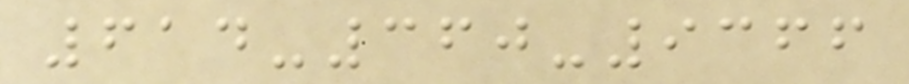614-360-9366
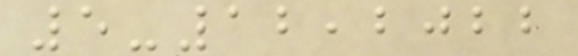5-12,2022
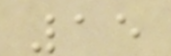15
